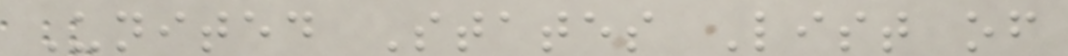United States List of
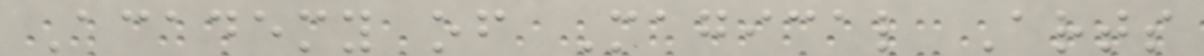Academy of Magical Arts
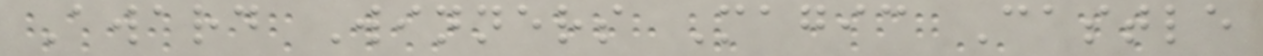Award Winners Magic Castle
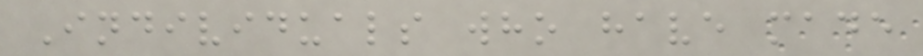Individuals who have made
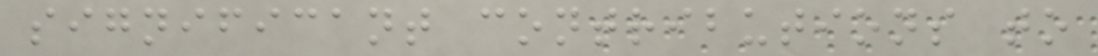significant contributions to
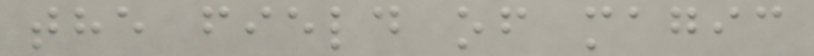the field of magic
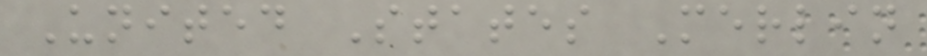United States Merlin
